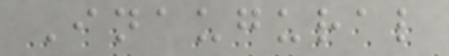Inaugural
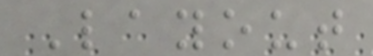Layout
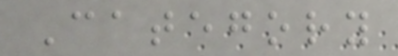Category
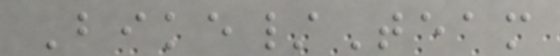Bike/Team
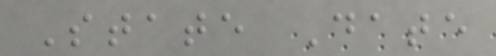State Date
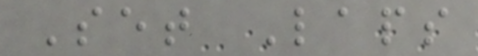Set Laps
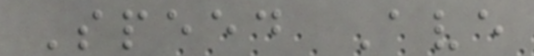Speed Ave
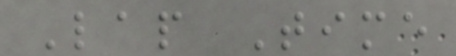Lap Time
